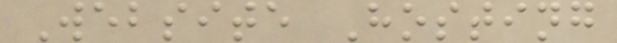Website Hosting
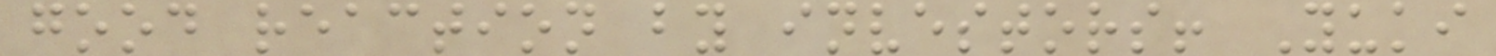good reaction by investors! Yuki
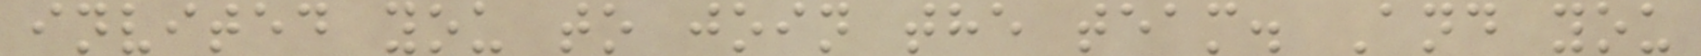invited you to join the team. And you
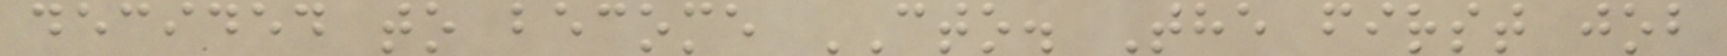decided to become CTO. The first job
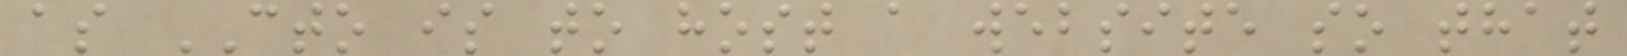as CTO is to host a website so that
